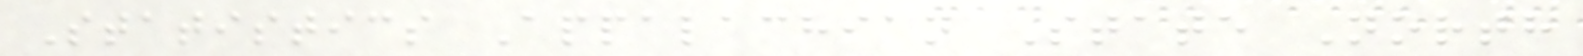Statistics Appalachian State North
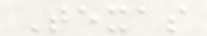Texas
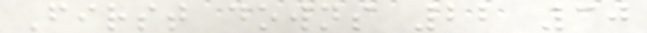First downs 22 30
